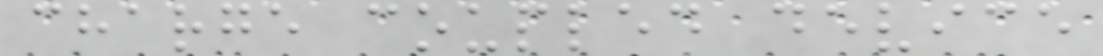charge coupled device
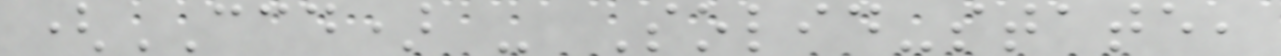(CCD) - Solid-state,
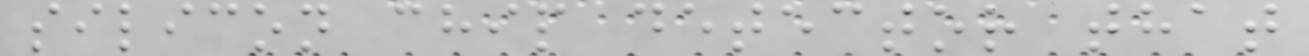silicon chip detector that
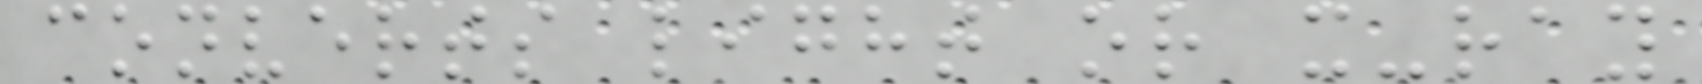converts light or x-ray
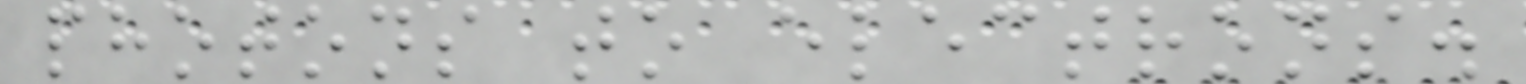photons to electrons.
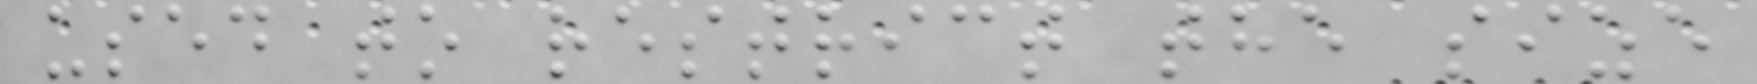used to restrict the size
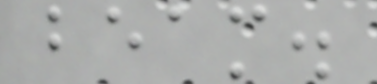beam.
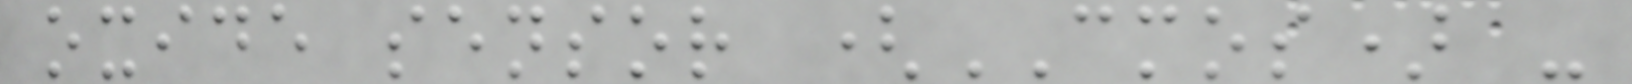oxide sensor (CMOS) -
